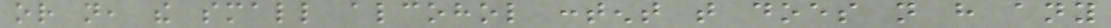or not, the small alcohol content that does not have any
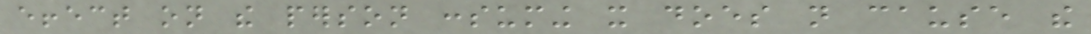effect on the person consuming it does not cause the
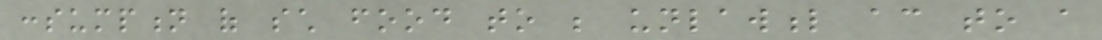consumption of such food to be unlawful according to a
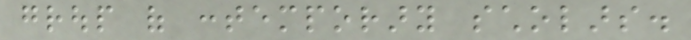group of contemporary scholars.
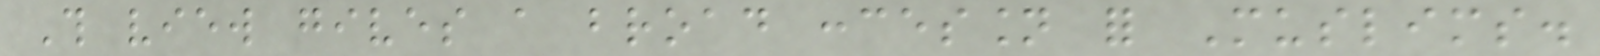This view gives a broad concession for Muslims.
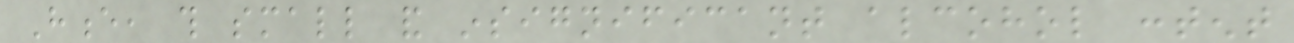Hence, this small and insignificant alcohol content
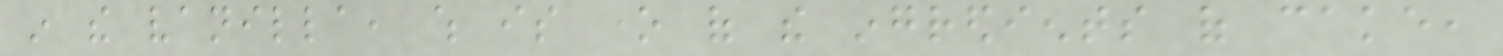in the vanilla, which is one of the ingredients of cake,
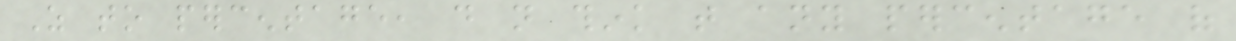As to percentage, do not think that any percentage of
